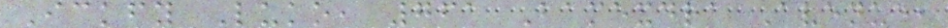Ickfy Luko, 761 Bamexdra Avenue,
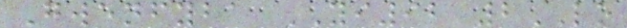Gwenfyba YI92 2LO
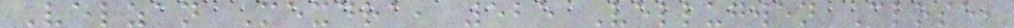Velzan Mexdra, 525 Vellugwen Close,
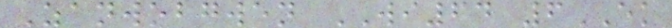Zanwobgwen WI64 6EK
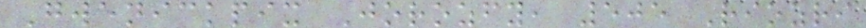Gwenickpix Jorozfy, 505 Riozri
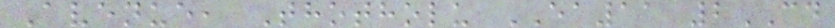Avenue, Thotholu EA11 2CD
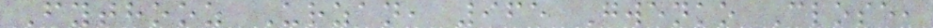Fythooz Urzan, 965 Gwenko Close,
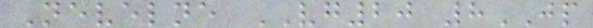Nevelne VG20 8JP
